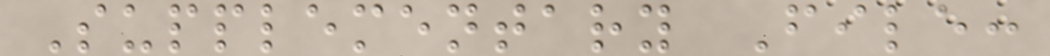Supplementary File:
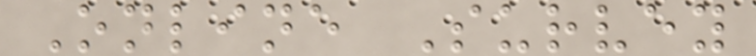Online Survey
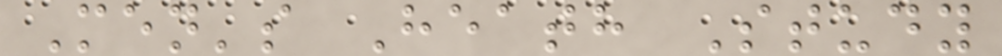Men's Heath Study
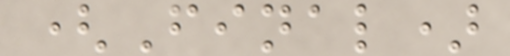(Final)
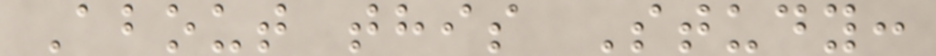About this Study:
